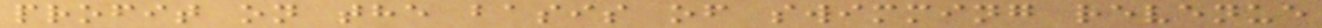profit on the basis of swimming revenue
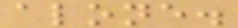alone.
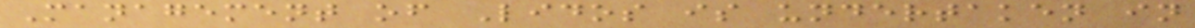Management of Lidos is undertaken in
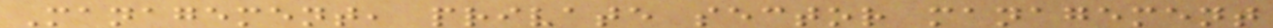Management, private sector management
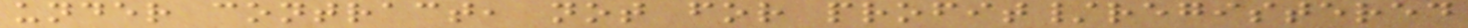under contract, not for profit/registered
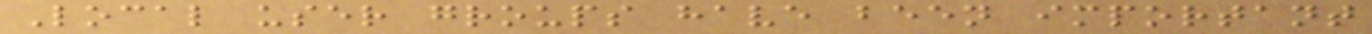Local user groups have been important
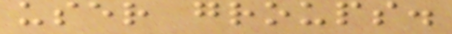user groups.
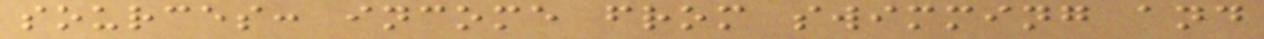sources: income from swimming and
